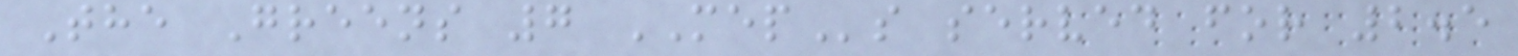The Greens 7 MEPs served for 2.5
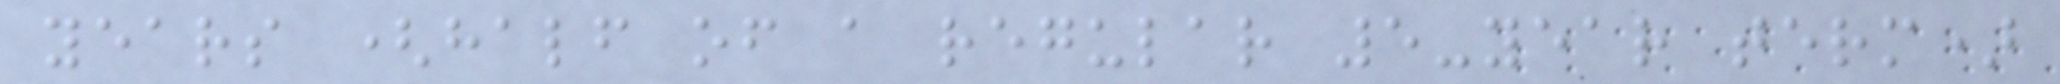years (half of a regular 5-year term)
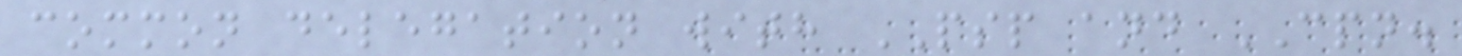common delegation with PSP and CPN.
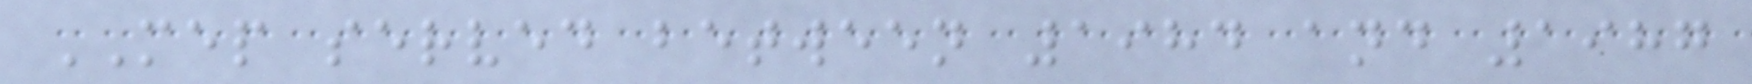MEP served between 1984 and 1987
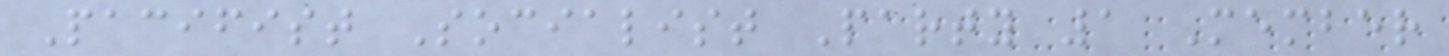Pacifist Socialist Party 1 Member
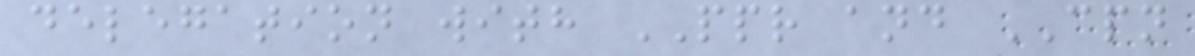delegation with PPR and CPN
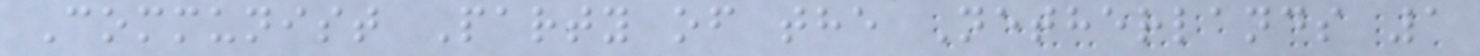Communist Party of the Netherlands 1
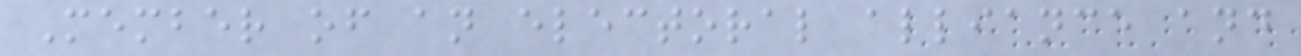Member of an electoral alliance and
